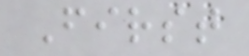First
